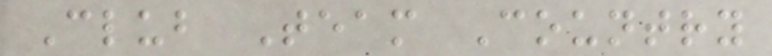Club Team Country
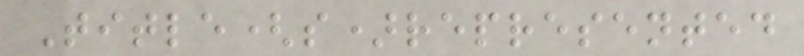Title(s)represented
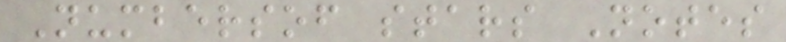Numbersof stars Notes
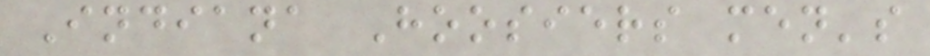Indiana Hoosiers men's
